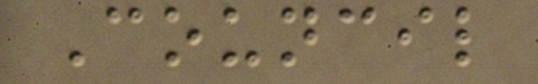Council
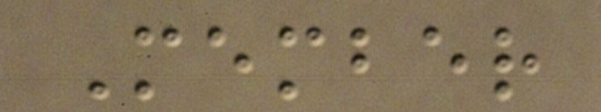Member
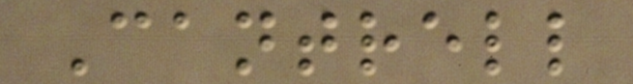Cantrell
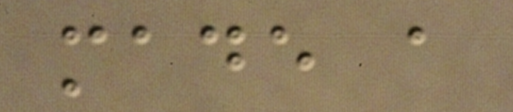made a
